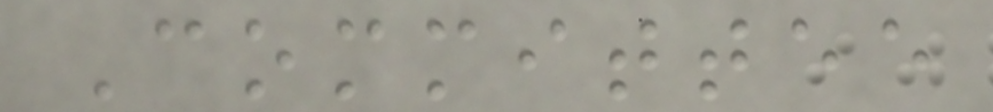Committee
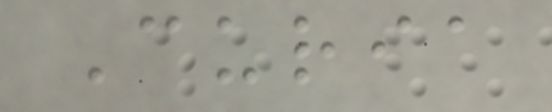Curia
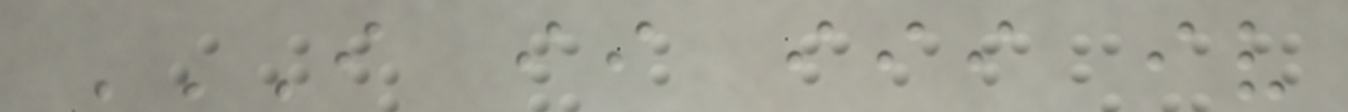I II III IV
